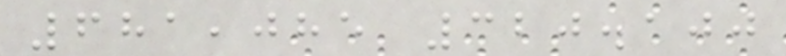681,085 320.100
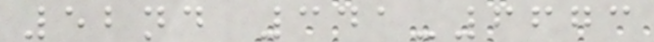52nd 341-6673
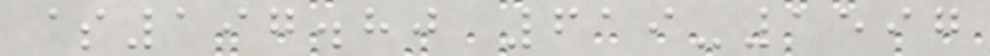$197.80 619-1597
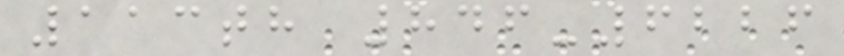113th 846-6226
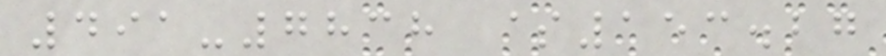491-7838 $153.27
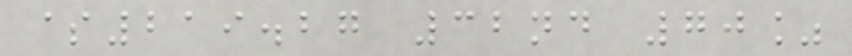$219.27 32nd 70%
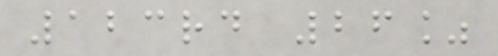123rd 26%
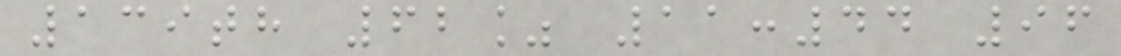139th 62% 11:44 96
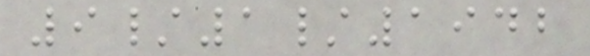9/1/1942
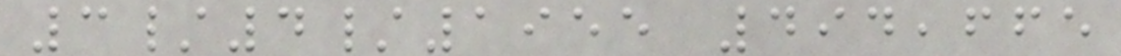3/4/1955 494,665
